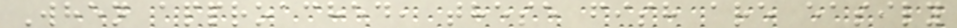When approached, these fish are easily
